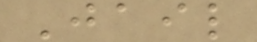Jail
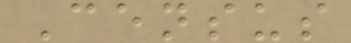Census
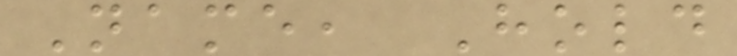Name, Hold
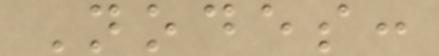Nodes:
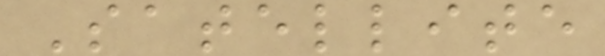Satellite
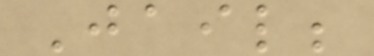Jail;
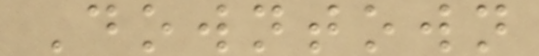Downtown
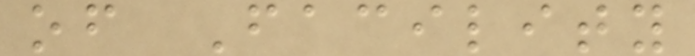of Facility
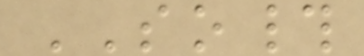SO#
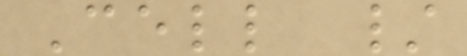Cell /
